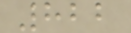822
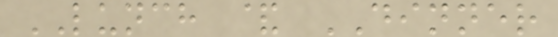LUNCH & DINNER
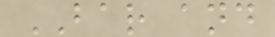BAR and
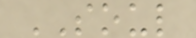SOUL
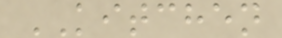KITCHEN
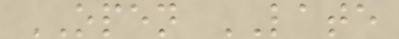OPEN LATE
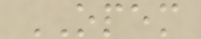OPEM
